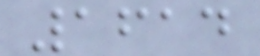1614
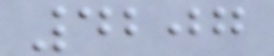4207
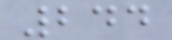244
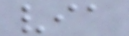via
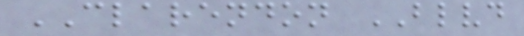CLARENDON BLVD
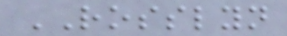ROSSLYN
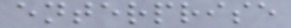enterprise
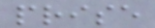prise
